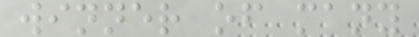winner of many
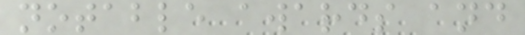notable awards and
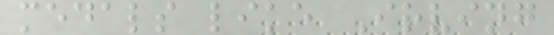medals like Irving
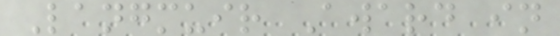Langmuir Award in
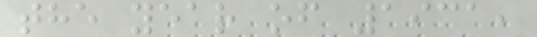the year of 1931,
